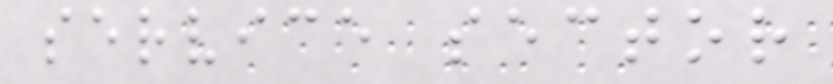service sector
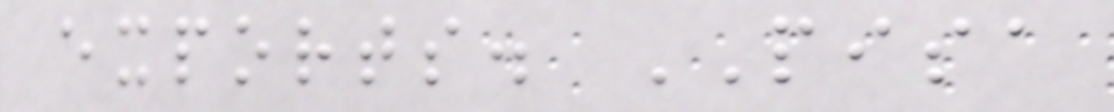exports. PISA
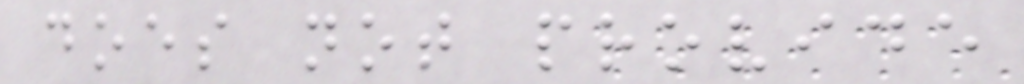does not provide
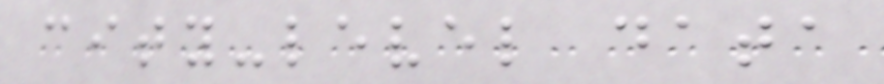city-level data
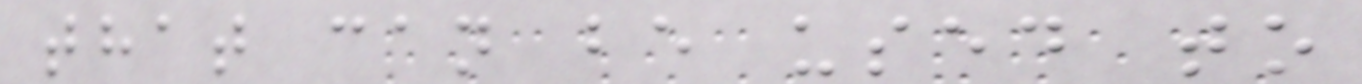that can be used to
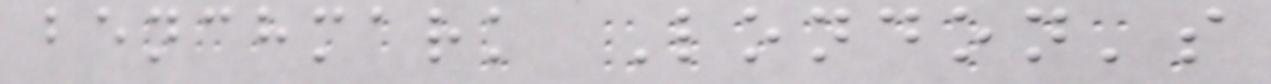benchmark London's
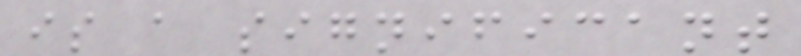is a significant
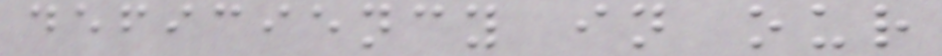deficiency in our
